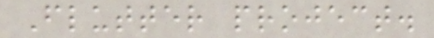Flutter project.
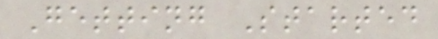Getting Started
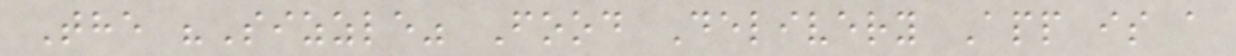The "Sizzle" Food Delivery App is a
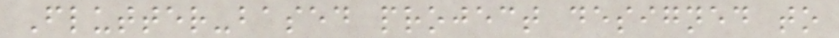Flutter-based project designed to
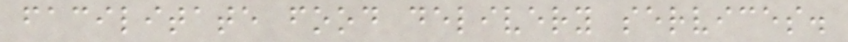facilitate food delivery services.
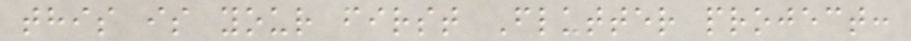this is your first Flutter project:
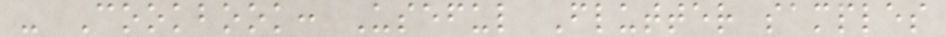- Cookbook: Useful Flutter samples
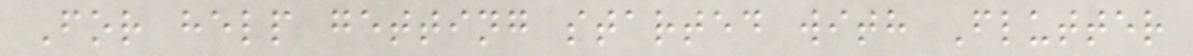For help getting started with Flutter
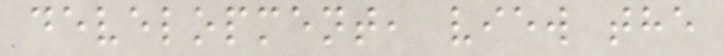development, view the
